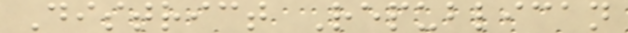District Republican
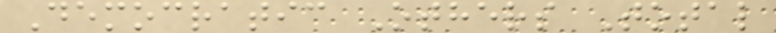Democratic Others Total
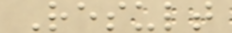Result
